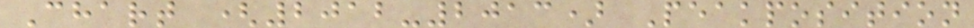Chart (2012-2013) Peakposition
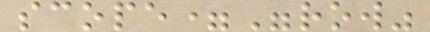scope="row"
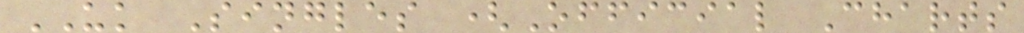UK Singles (Official Charts
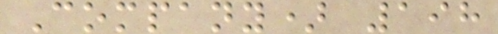Company) 198
